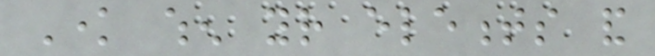Know when your elements and
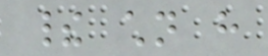their children have
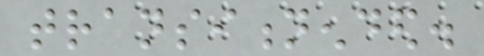transitionended.
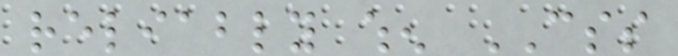reliably when CSS
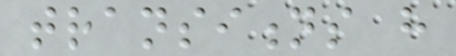transitions have
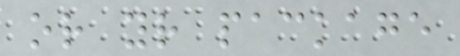or your package
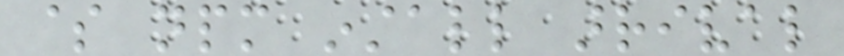$ npm install arrival
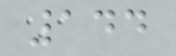144
